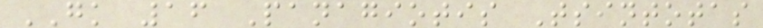GK 16 Panagiotis Tsintotas
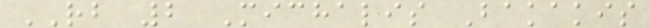RB 2 Michalis Bakakis
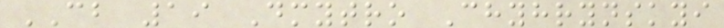CB 19 Dmytro Chyhrynskyi
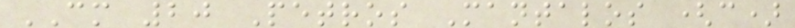CM 20 Petros Mantalos (c)
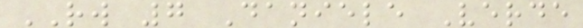RW 7 Daniele Verde
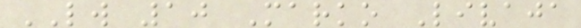LW 10 Marko Livaja
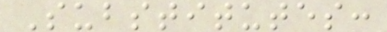Substitutes:
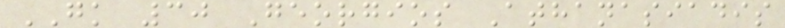GK 30 Georgios Athanasiadis
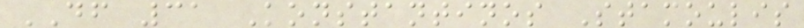DF 31 Konstantinos Stamoulis
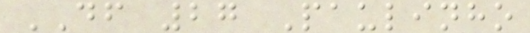DF 27 Paulinho
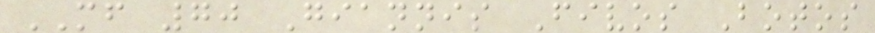MF 70 Giannis Fivos Botos
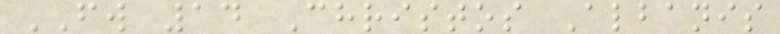FW 14 Christos Albanis
